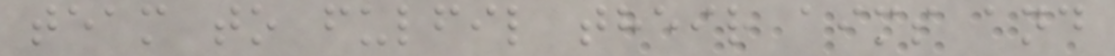team to fulfil their aims and
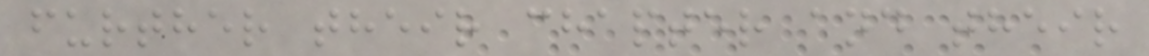further their chapter and their
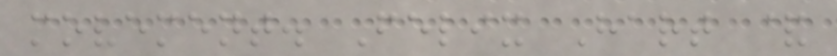movement. Felix Hart &
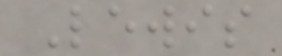Lewis
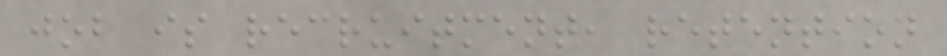job is recruitment, retention
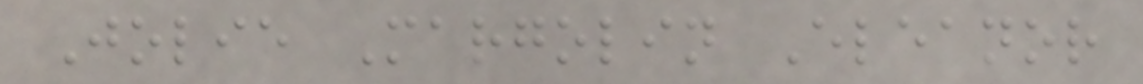Jolie Margolin Eleanor
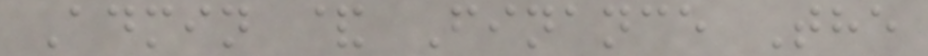Admin & Finance The
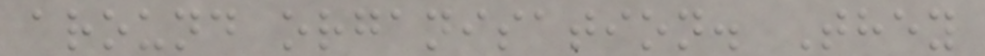around organisation. They
